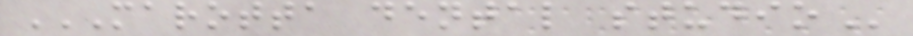MAROTTA DENTAL STUDIO
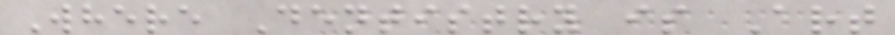Where Dentistry is Art
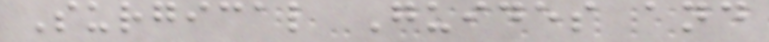Surgical Guides and
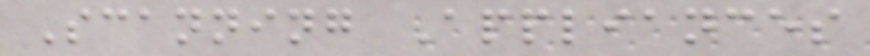Scanning Appliances
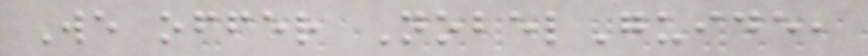We offer NobelGuide,
